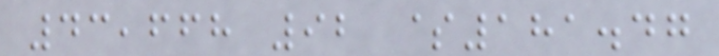43,668 92 $181.47
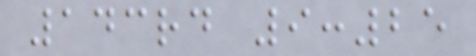143rd 9:25
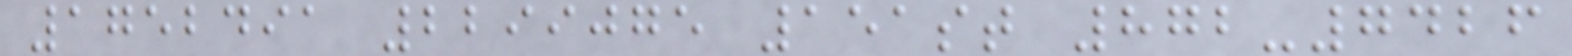1752491 2299075 151st 872-7426
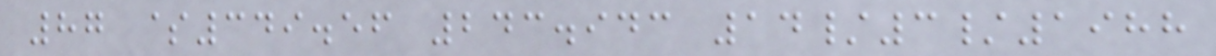87 $349.56 243.943 14/3/1988
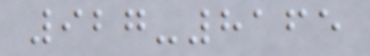927-8165
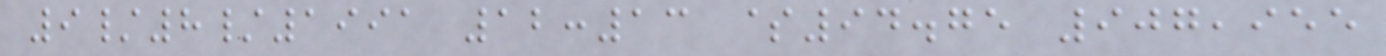9/8/1991 12:13 $94.75 907,955
